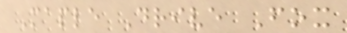Maple Drive Fox
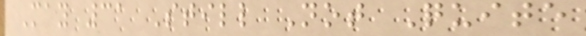May 31 Still Not Quite
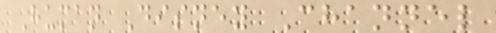Human Disney Channel
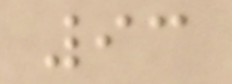93
